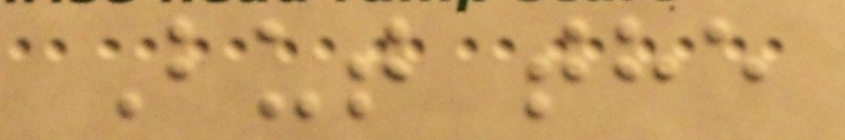But the
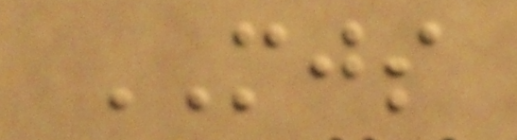MJS
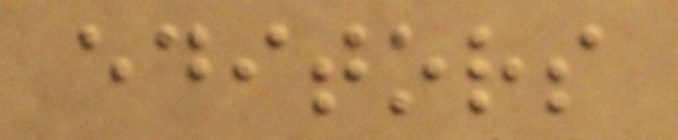editors
